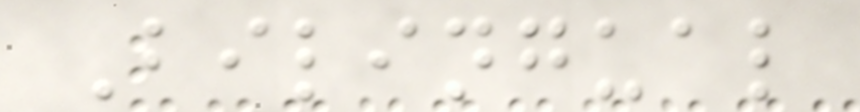Bilingual
